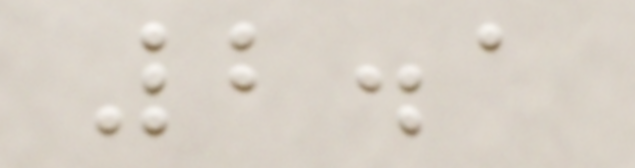2.1
